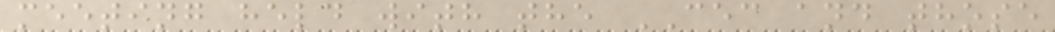meeting held with the CEC and those
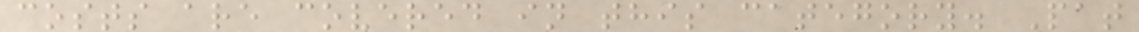costs are covered in this category. Pat
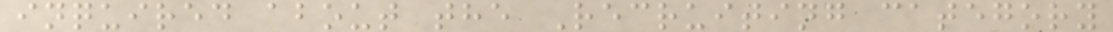inquired about the Recruiting category
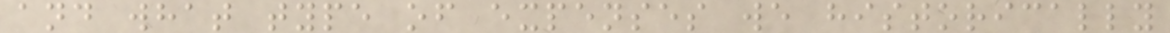and what type of expenses we historically
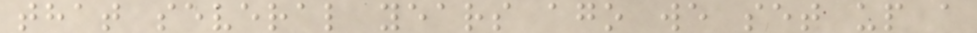that several years ago we set up a
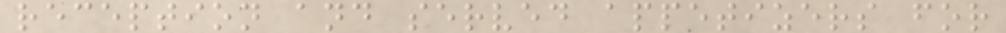reception and served appetizers for
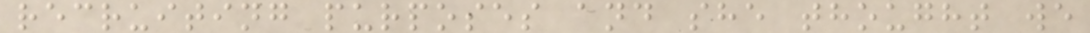recruiting purposes and she thought we
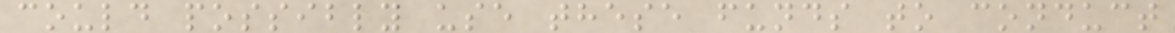could possibly use these funds to conduct
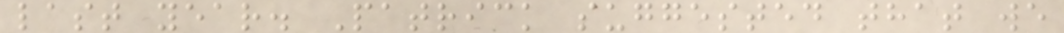last year. Patrick suggested that we
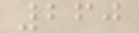260
